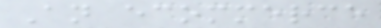An ecommerce
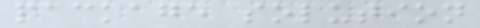package solution
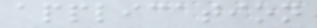application
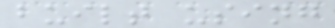built using
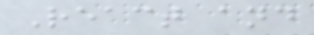React and
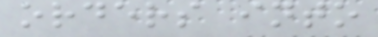orders into
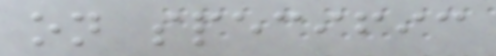on specific
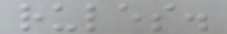rules.
